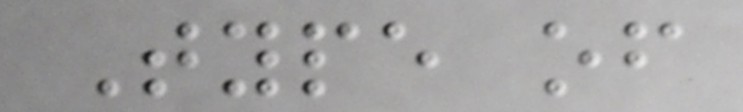Type of
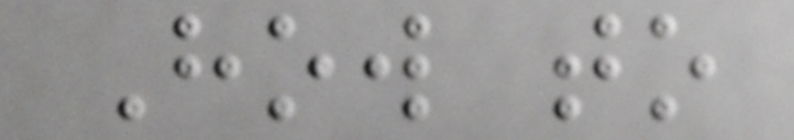How to
